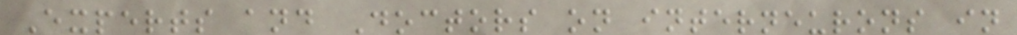Experts and Doctors on interneurons in
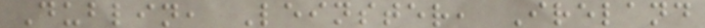Dublin, Leinster, Ireland
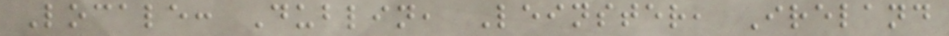Locale: Dublin, Leinster, Ireland
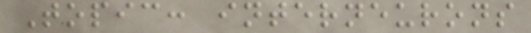Topic: interneurons
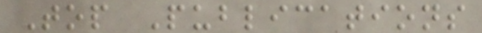Top Publications
